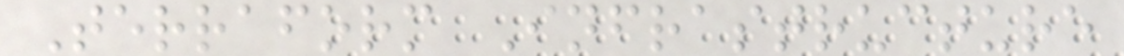Terraform Infrastructure
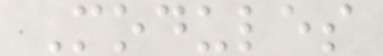Modules
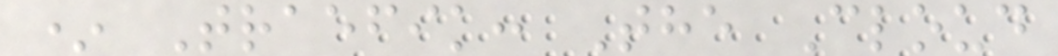* Traefik: The Cloud
